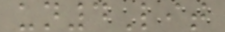un4Lit
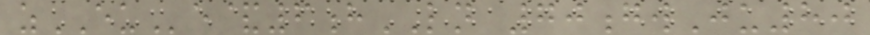zEUe&6hLN 70gwJu80
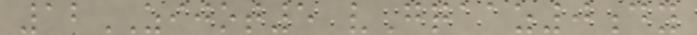12ZIJOT5 vGqaaz0dy
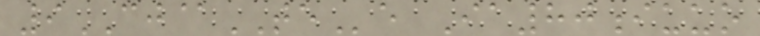9CJ@TEe Ia80iuuo
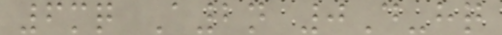6mq A2n 0D-hq
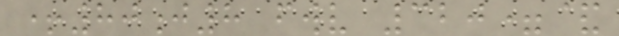+80j8 fwv 320=&
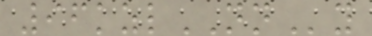96kzlNNy
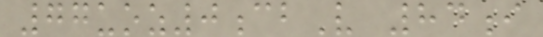77uoz0cbV 84i
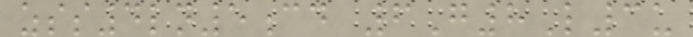zss4ln5cd 6G8L3u
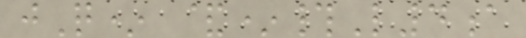jQ* &*#L4a
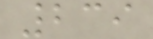239
